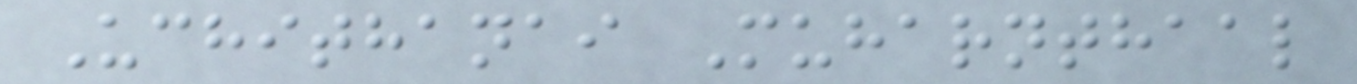Uchithanai Muharnthaal
